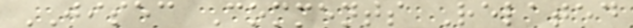JISEC Comments Related
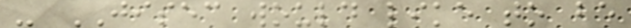- JISEC would like to be
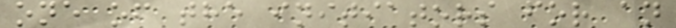one of the initiators for an
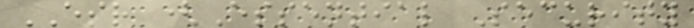ESR (Essential Security
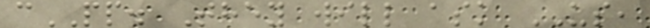cPP. They will ask US,
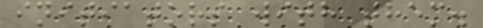initiators with them.
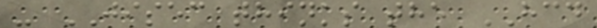- JISEC thinks the HCD
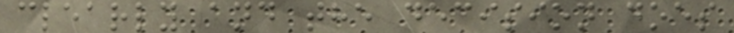clearly and the decision does
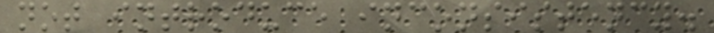not introduce inconsistency.
